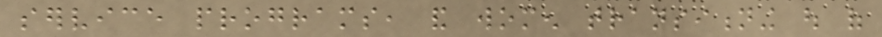service programs, and women transitioning out of
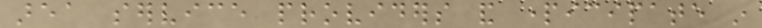area service providers and participate in
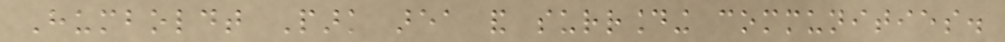Humboldt Park area and surrounding communities.
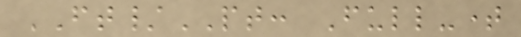FT/PT: Full-time
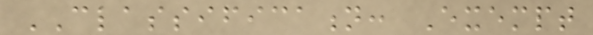CLASSIFICATION: Exempt
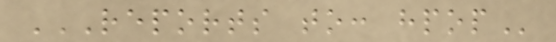REPORTS TO: HPOP
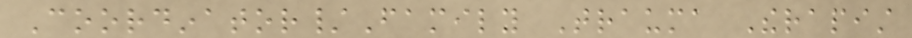Coordinator/Family Trauma Therapist
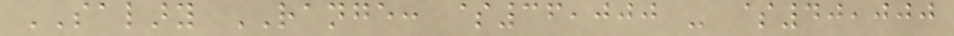SALARY RANGE: $36,000 - $40,000
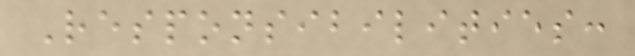Responsibilities:
